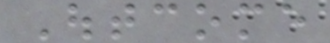Outcome
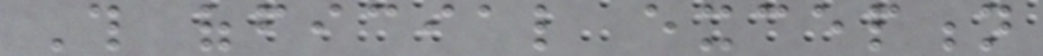This official exception
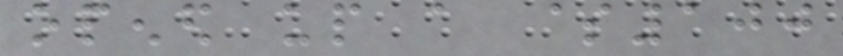opened up a $100
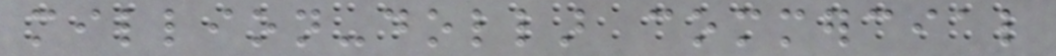million-dollar commercial
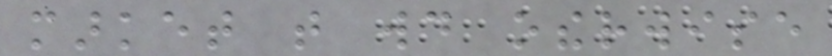market that would otherwise
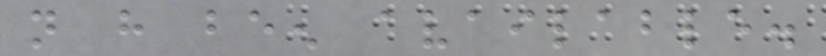not have been available.
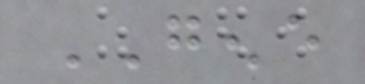GENE
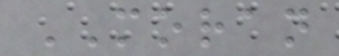MORAN
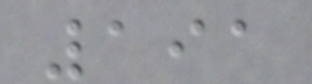191
